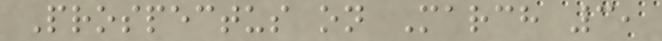Prospectus on March 3,
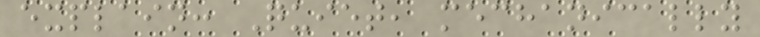explain: Quiet, mechanically
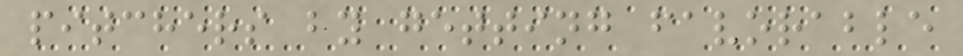pitchers by getting favorable
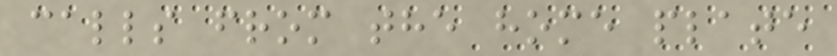calls from the home plate
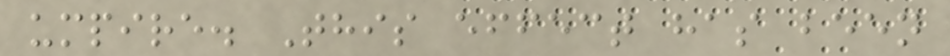umpire. This effect has been
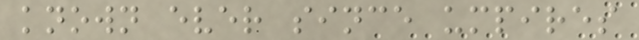known ever since umpires
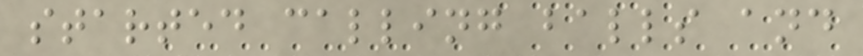started calling balls and
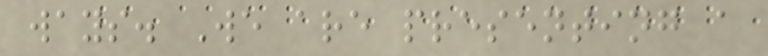ways. We are presenting a
